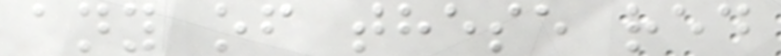any of these red
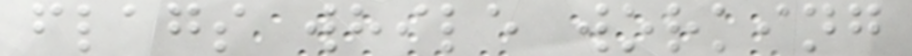flags while working
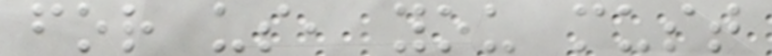for us, you must
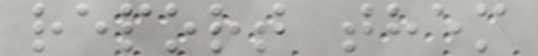report them
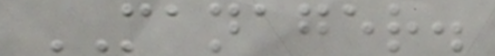MANAGER.
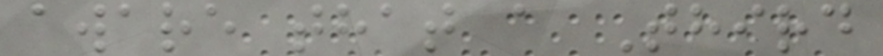aware that a Third
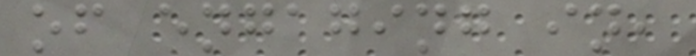of engaging in,
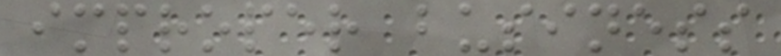improper business
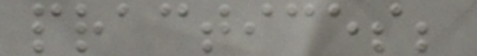practices;
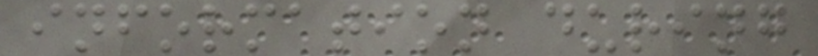information during
